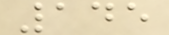145
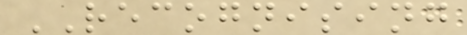RECOGNISING
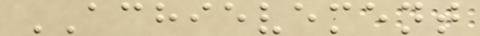ACHIEVEMENT
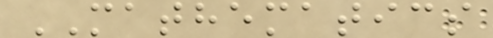MATHEMATICS
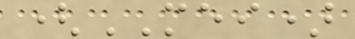(MEI)
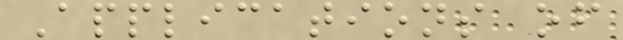Applications of
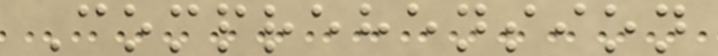Comprehension
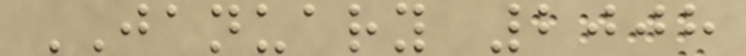JANUARY 2008
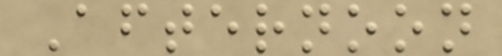Afternoon
